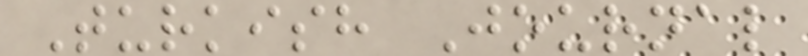Turkish Journal
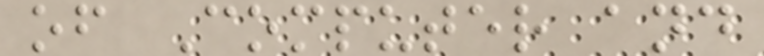of Computer and
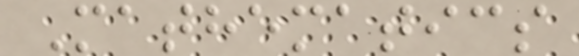Mathematics
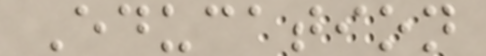Education
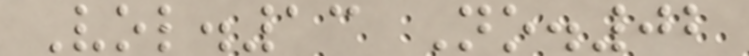Vol.13 No.02
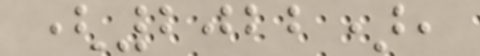(2022),
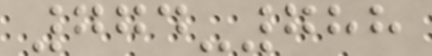774-788
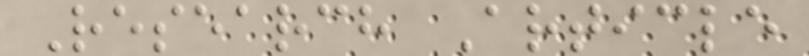Research Article
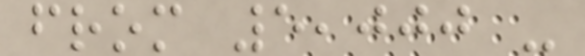from 5,000 -
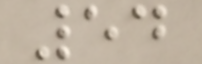54
